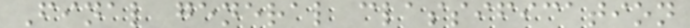Final general classification
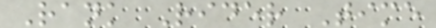Rank Rider Time
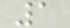1
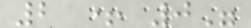2 + 0"
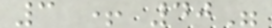3 + 40"
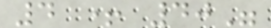4 + 40"
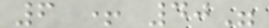6 + 40"
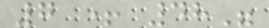7 + 48"
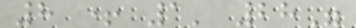8 + 1' 28"
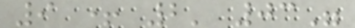9 + 2' 03"
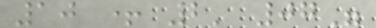10 + 2' 07"
